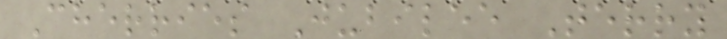Cherries Jubilee Terry
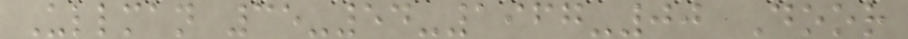Ullman 35-54-1967-00 Door
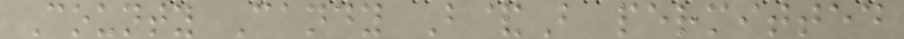County Candy B&B permitted
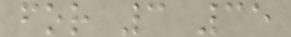for 3 35
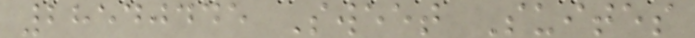28540445 Sweet Suites
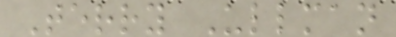Terry Ullman
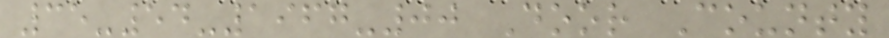35-54-1967-00 Door County
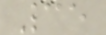35
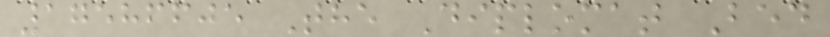17586605 The Diplomat Bed
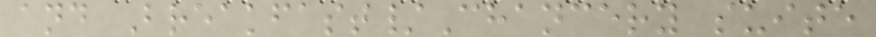and Breakfast/Chancery suite
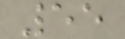55
